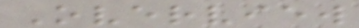Overview
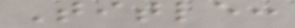Title:
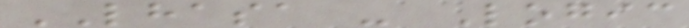LHASA - Logic
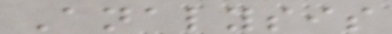Analysis
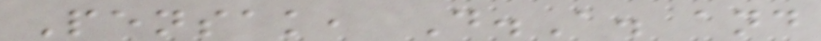Pensak, D.A. and
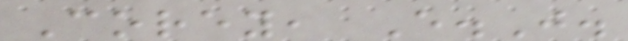Corey, E.J.
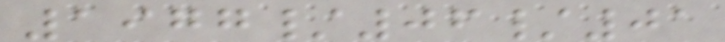1977/06/01
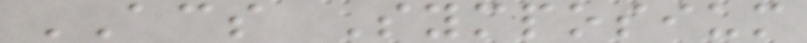ACS Symposium
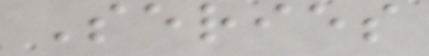Series
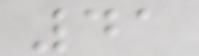41
